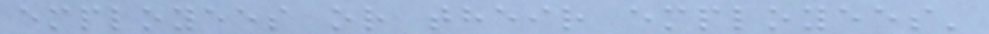employees or their employees'
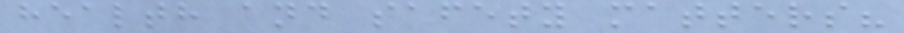health and safety matters?
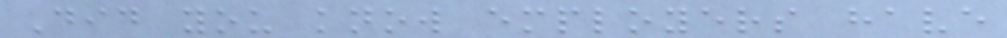Did you know employers have
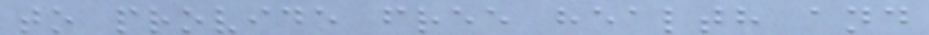to provide free health and
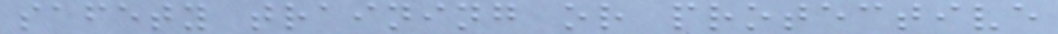safety training or protective
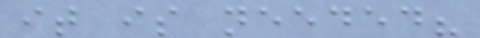it is needed?
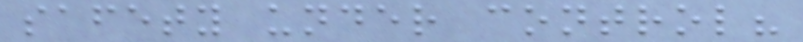safety under control?
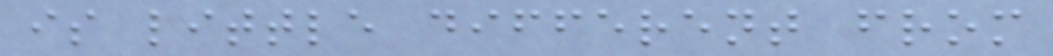is little different from
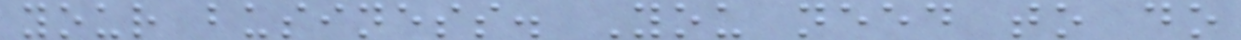your business. You need to do
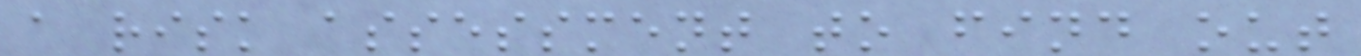a risk assessment to find out
